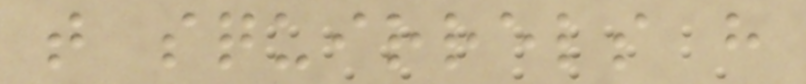that squirrels have
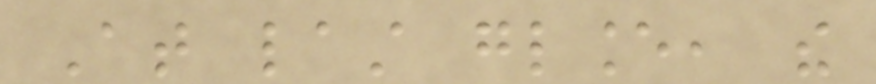At last glance, the
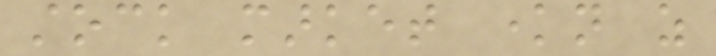stock market known as
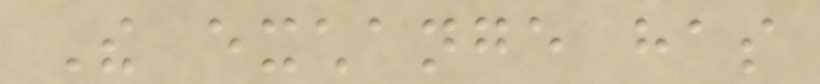The exchange has
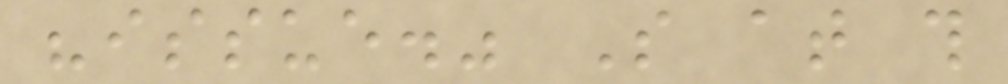"issue." So at this
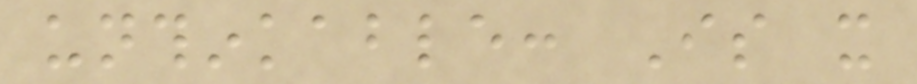unthinkable: Is it
